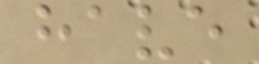have
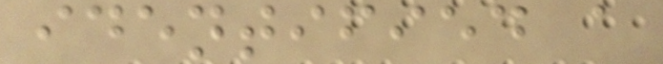identified a
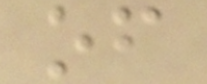of
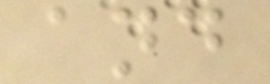and
